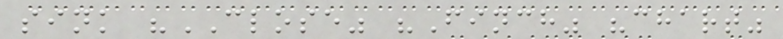sink "CLOSE" "Finch" "chart"
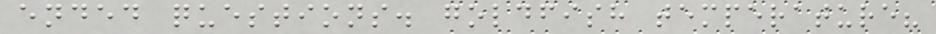ended questions. goldfish temperature?
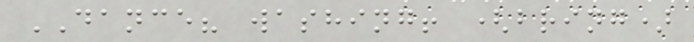DANCE? washing! (bring)
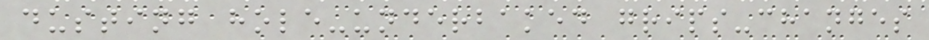dusting hole-underbaked grips-changes
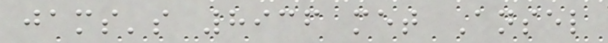jams's 8936 met Ansel
